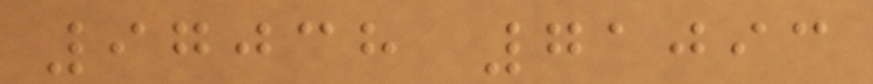97038 71093
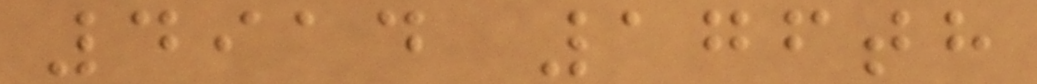4914 176th
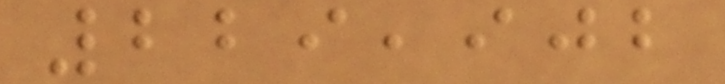229,902
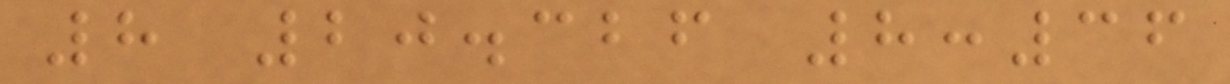8 20.326 8:36
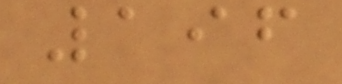196
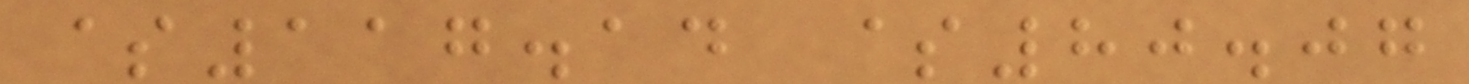$117.14 $80.07
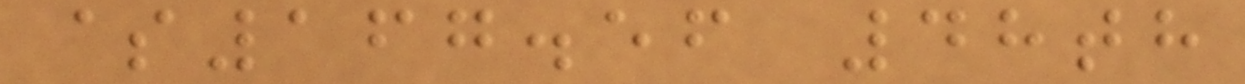$167.56 48th
